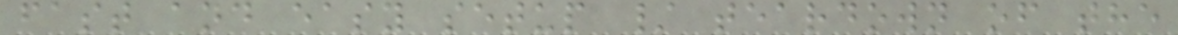fast and easy setup / teardown of the
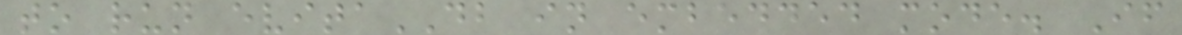to run evitaDB in embedded mode. If
